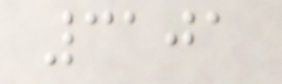3101
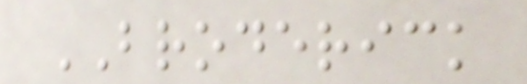BRODERICK
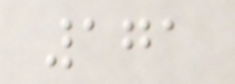171
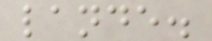lande.
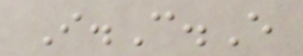I.C.E
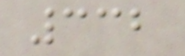332
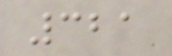321
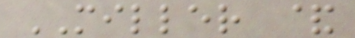MILLER &
